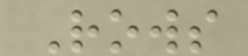Rows
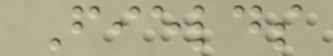Fields
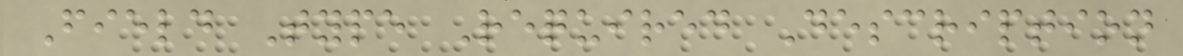Field Type Required Description
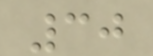30
